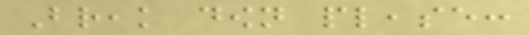Break down please:
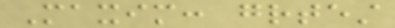Maxim: greatest
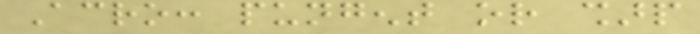Acro: pungent or sharp
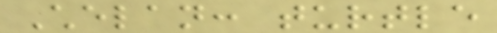Chelan: turtle
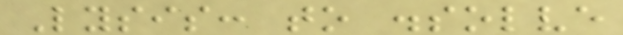Lysis: to dissolve
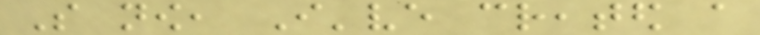So now, I've created a
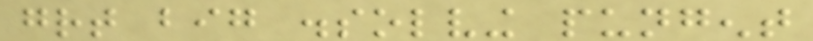great big dissolving pungent
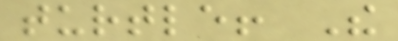turtle! The
